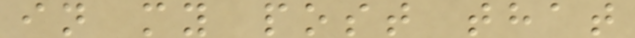in my post that
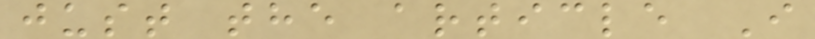just the article I
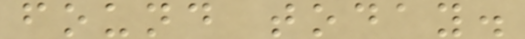found today.
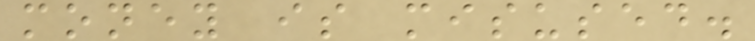money is misused.
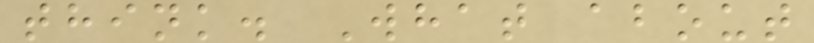think. What about
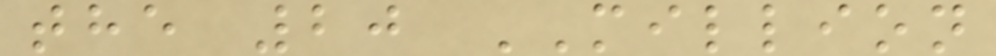the 20 MILLION
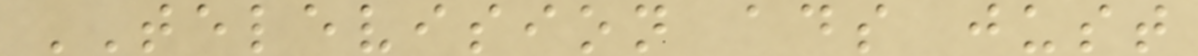TELEVISION ads just
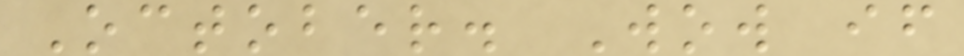October. Wow if
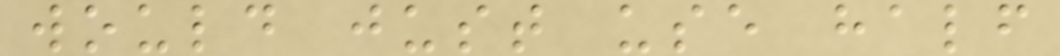would just use half
